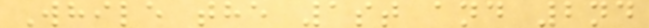While the 1st and 2nd
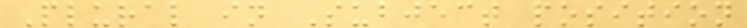Plural in Subject position
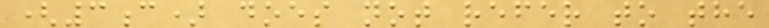(3c) does not refer to the
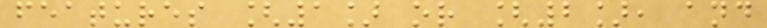features [1] or [2], and
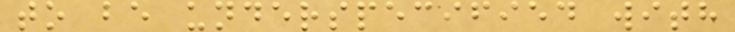to be underspecified with
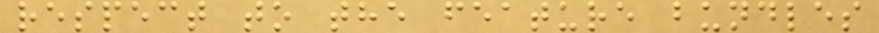respect to the feature bundles
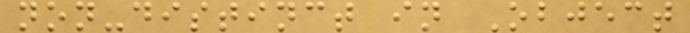non-distinct in Object
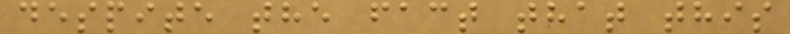despite the fact that this
